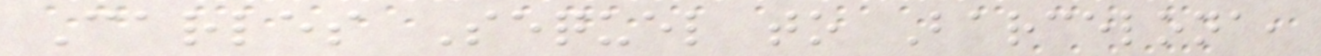Carles Sequel to Barcelona,
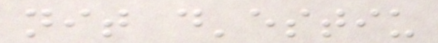nit d'estiu
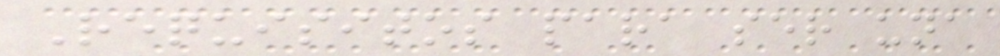Requisitos para ser una
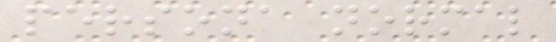persona normal
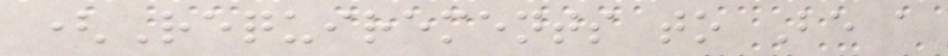(Requirements to Be a
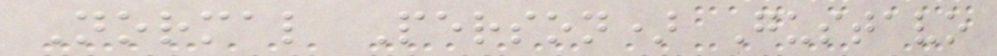Normal Person) Gustavo
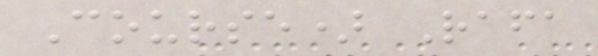Course) Rafa
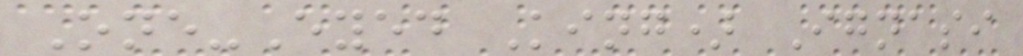One-Eyed King) Ignasi
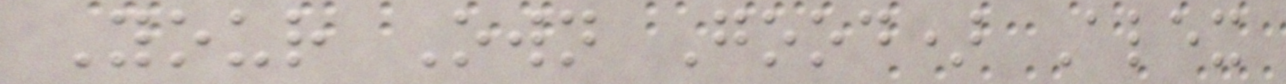Your Own Good) Alex
